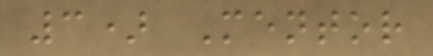3) Mentor
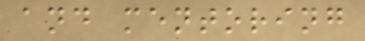and mentoring
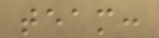team:
